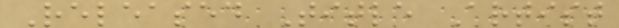Released Title Artist
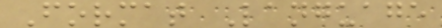Format Language
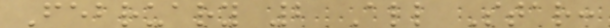February 2 All Star:
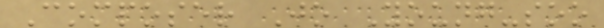Composer Jo Young-soo
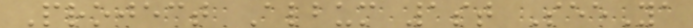Project Album 1st SeeYa
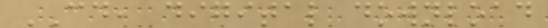CD, digital download
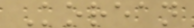Korean
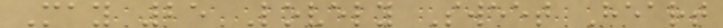May 25 Lovely Sweet Heart
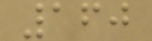160
